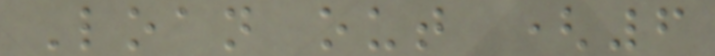Loan out (6
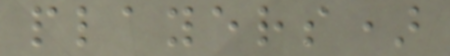players)
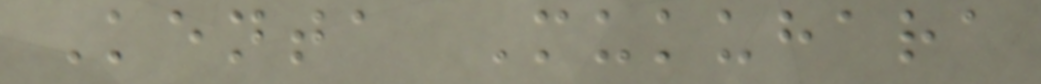Kenta Mukuhara
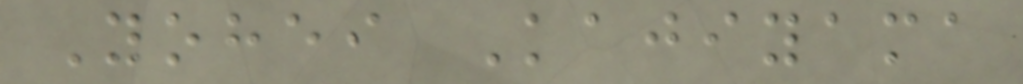Yohei Kajiyama
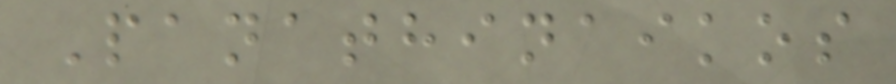Panathinaikos
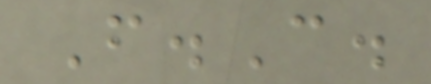F.C.
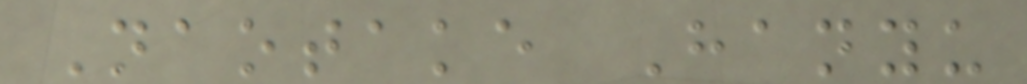Naotake Hanyu
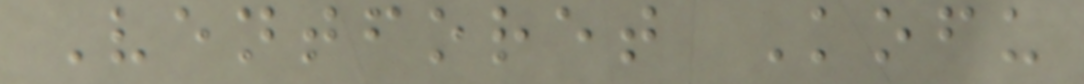Ventforet Kofu
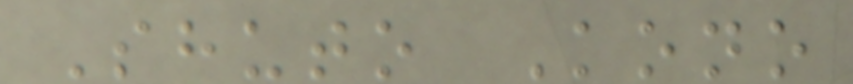Shuto Kono
